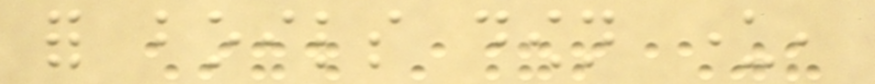for boils down under,
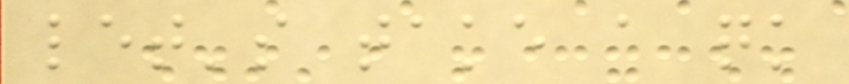let's take a quick
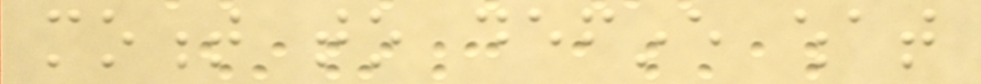moment to define what
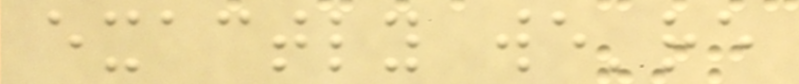exactly we're
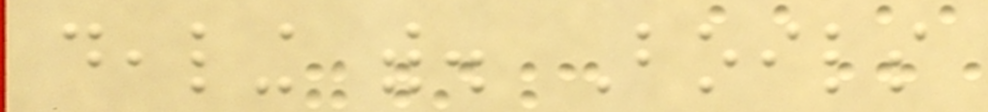dealing with. Boils
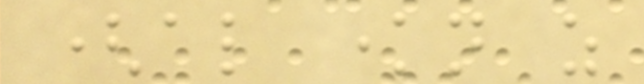(also known as
